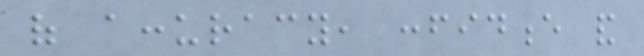of accuracy, confidence and
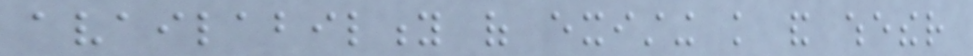availability of existing knowledge and whether
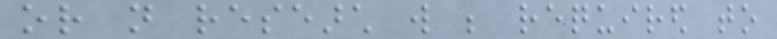or not research will be required to
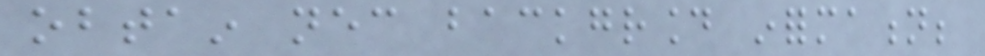obtain necessary background information;
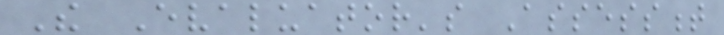The Evaluator's Assessment
